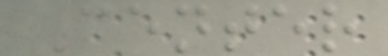Center
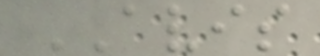AVIS
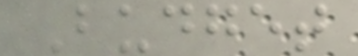Budget
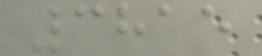3815
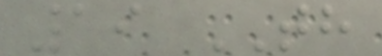19 TH
